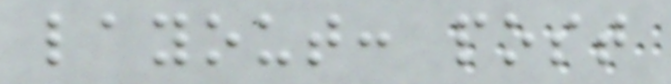layout: post
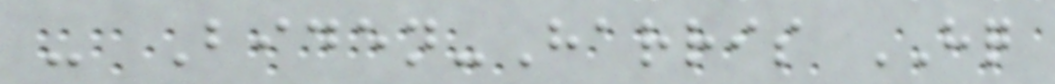- Biden-Harris HQ
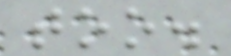too.
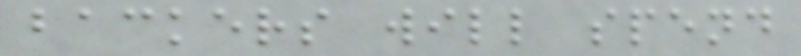backers will spend
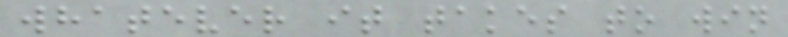whatever it takes to win
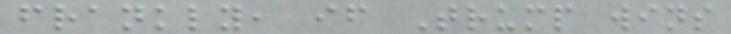frankly, if Trump wins
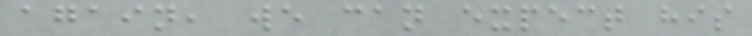again, we can expect his
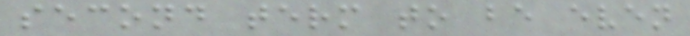second term to be even
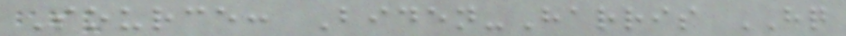Source: Biden-Harris HQ
